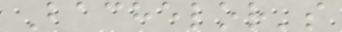Bachelor's
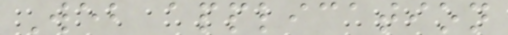Web application
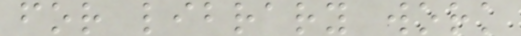for library work
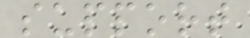support
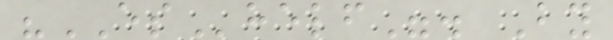"EShelf". By
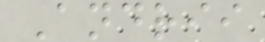Andrii
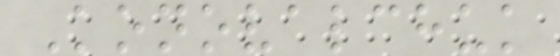Konovalchuk
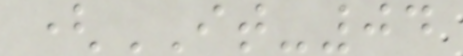(IT-04
